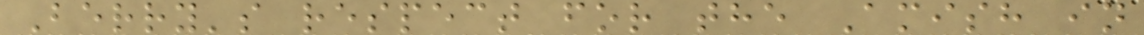Berry's respect for the Amish in
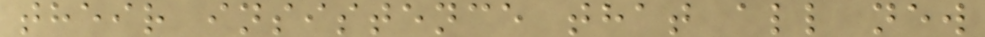their insistence that all new
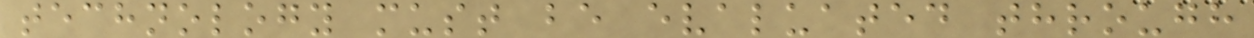technology must be evaluated through
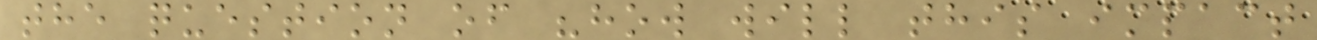the question of "how will this impact
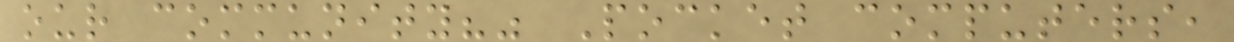our community?" Pocket computers,
